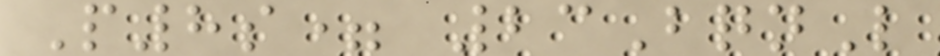P8s= 23BqnL
